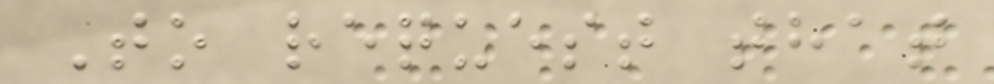To request that
